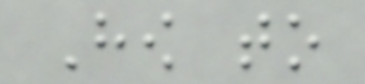How to
